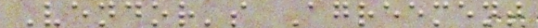Vendor's Agreement
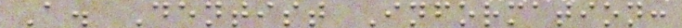A. Dentist Information:
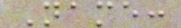Name:
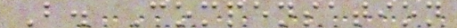B. Compensation
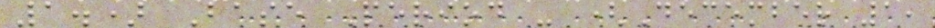1.) Base Period - (December 1,
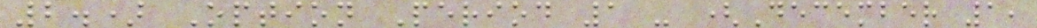2.) Option Period 1 - (December 1,
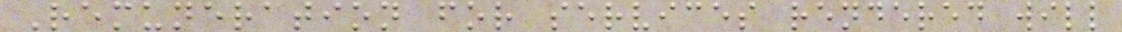Remuneration for services rendered will
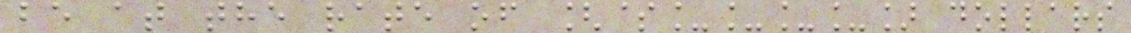be at the rate of [$____] dollars
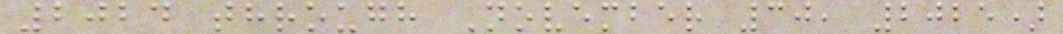2024 through November 30, 2025)
